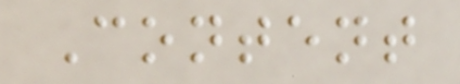Content
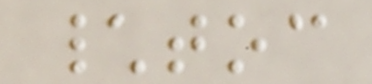\toc
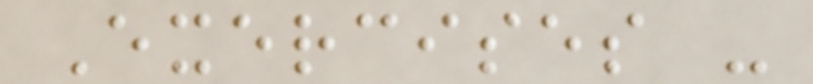Exercises -
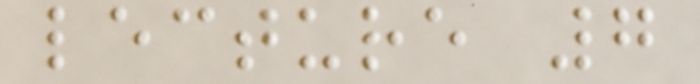lecture 7
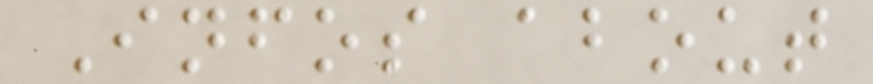Infos about
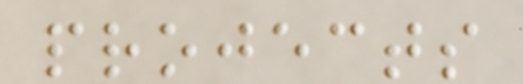projects
